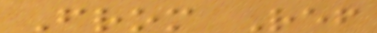From Ref
